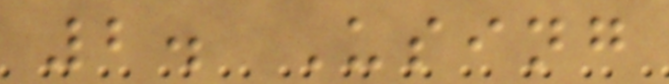2. Using
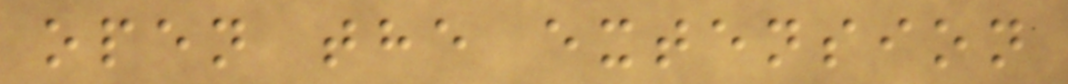open the extension
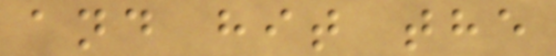and hit the
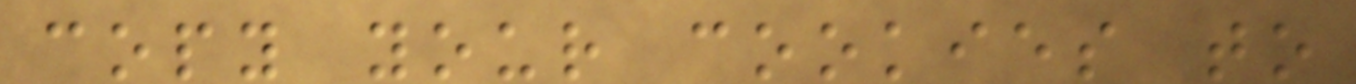copy your cookies to
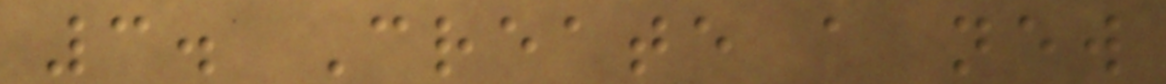3. Create a new
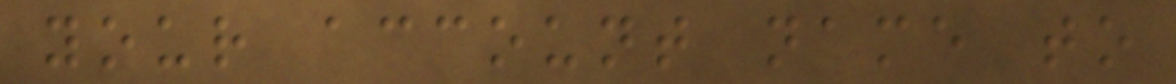your account name to
